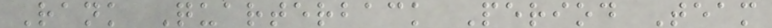Rank Quarterback Period Team
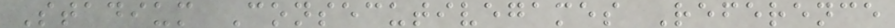Stadium Consecutivegames Reference
